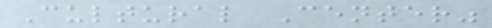Cultural Center"
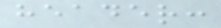header:
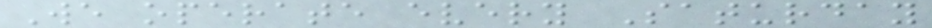We operate every Saturday
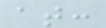at:
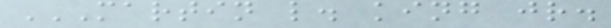MARTIN L. KING JR.
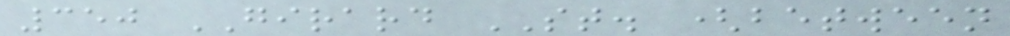350 GIRARD ST. (between
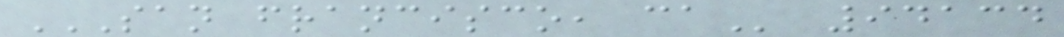SAN FRANCISCO, CA 94134
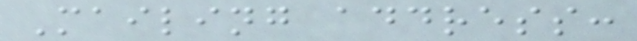Mailing address:
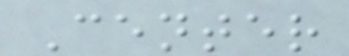Center
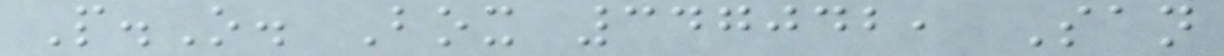P.O. Box 347042, San
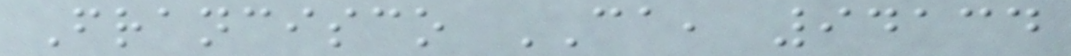Francisco CA, 94134
